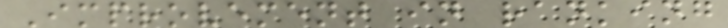Improvement in ranking
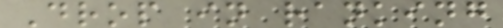Drop in ranking
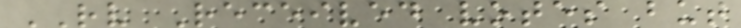RV Received votes but
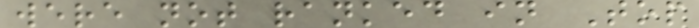were not ranked in Top
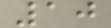10
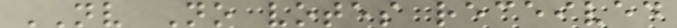NV No votes received
